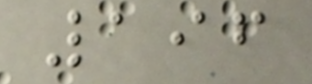196
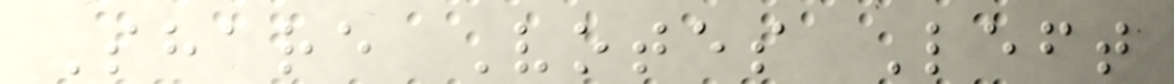Share Votes Left
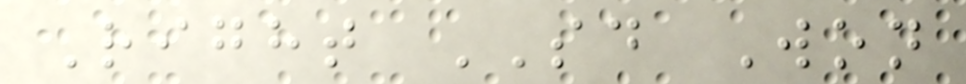Right SD Won
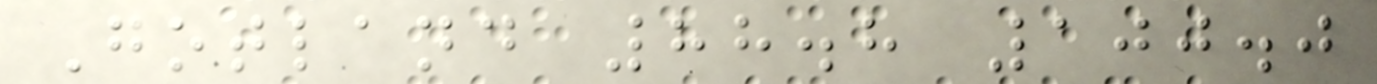Gotland 88.8 100.0
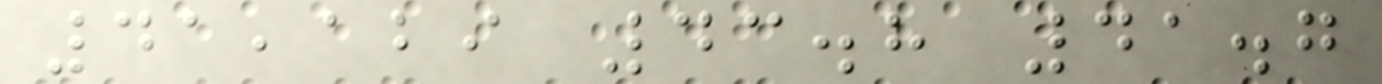41,129 43.8 41.7
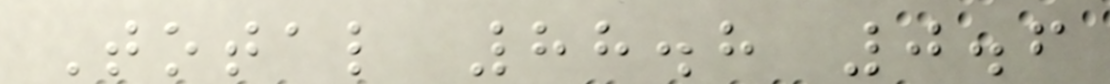Total 88.8 0.6
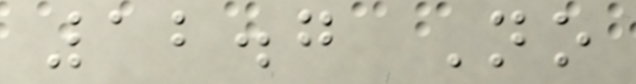12.7 No
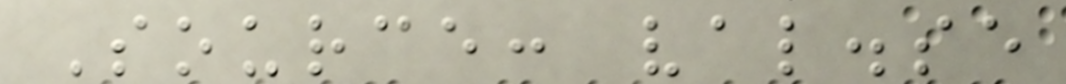Source: val.se
